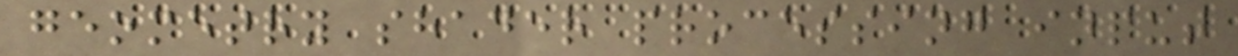geometry shader processing input
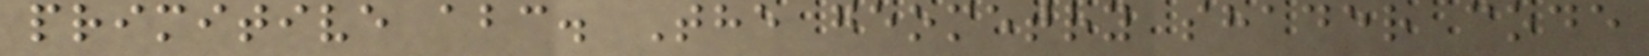primitive abc. The geometry shader code
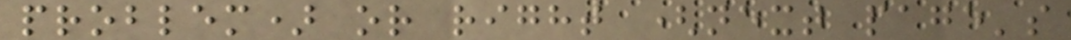problem) or right (next page's
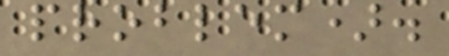problem).
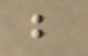b
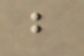b
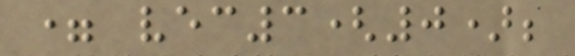= vec3(0);
